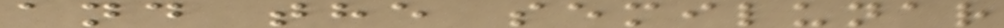and the semilunar
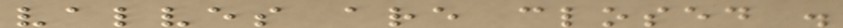valves are closed .
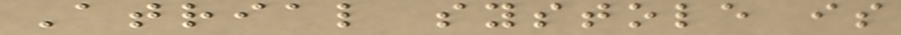Atrial systole is
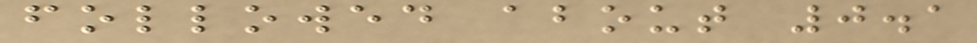followed about 0.1
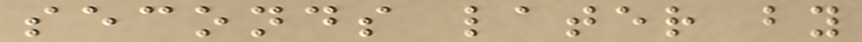seconds later by
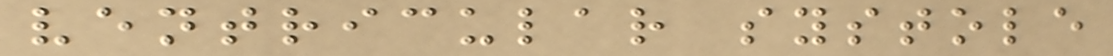ventricular systole
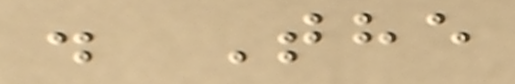. The
